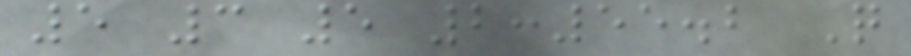5 3 5 2:55.2 Q
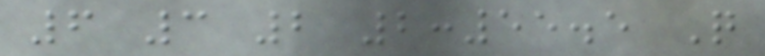6 3 2 2:55.5 Q
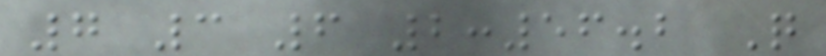7 3 6 2:56.2 Q
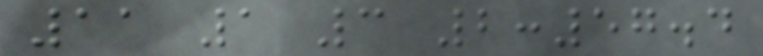11 1 3 2:57.4
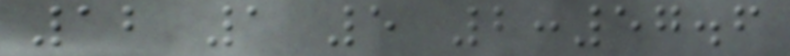12 1 5 2:57.6
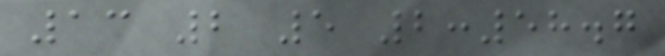13 2 5 2:58.7
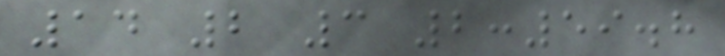14 2 3 2:59.8
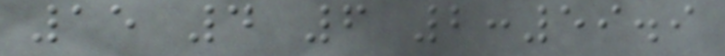15 4 6 2:59.9
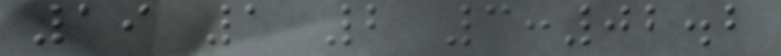19 1 2 3:02.2
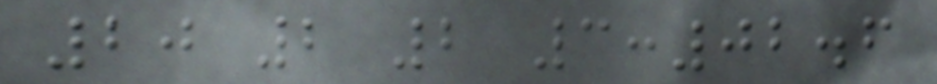20 2 2 3:02.6
